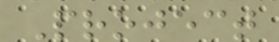Project
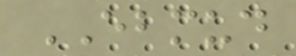EBMUD
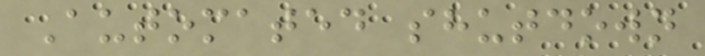Automated shutdown
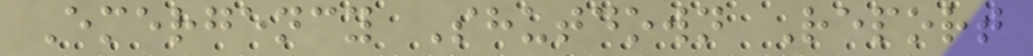Emergency Shutdown Report
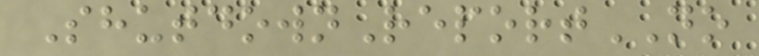ShutdownReportNO
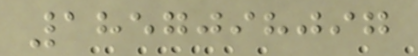1857098097
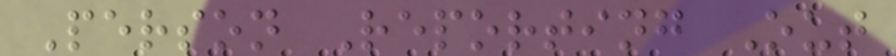Person Reporting Out
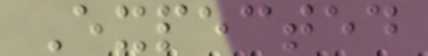Expected
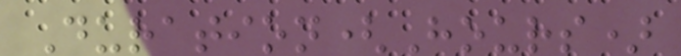Duration(Hours)
